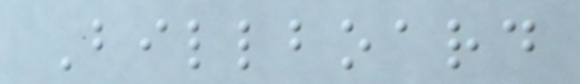Billboard
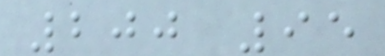200 95
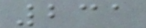231
